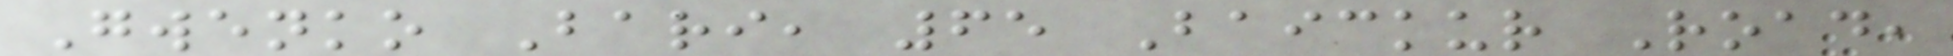Gwenko Bari, 65 Baickur Road,
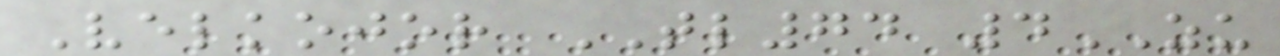Velkojor TL74 4ZU
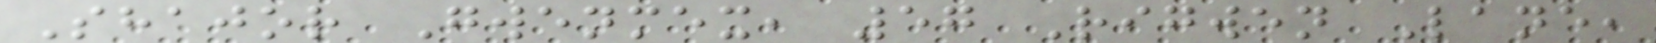Shajor Gwenmex, 57 Rigwen Lane,
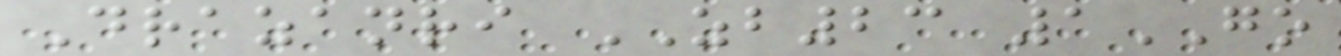Drazanri ZB23 1GO
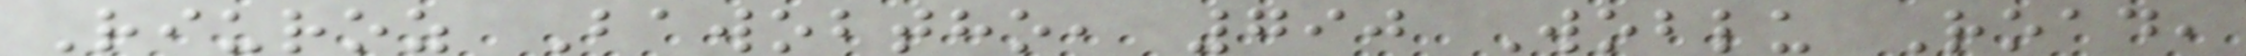Riuroz Bawobtho, 790 Woblu Road,
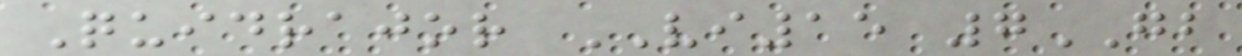Quidrajor VI15 7GB
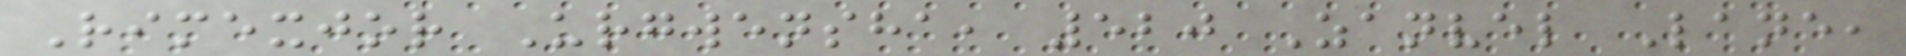Rimexjor Urgwensha, 520 Zanvel Lane,
